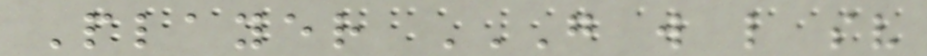Player G W L SV
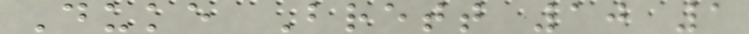Duke Brett 10 1
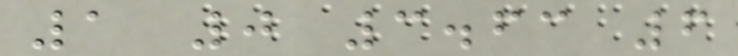1 0 3.63 6
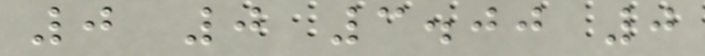0 0 3.00 0
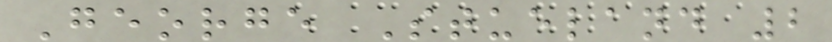George Stueland 2
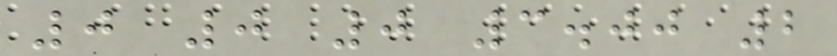0 0 0 3.00 2
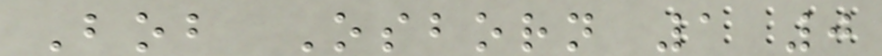Bob Osborn 1 0
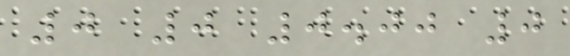0 0 0.00 0
